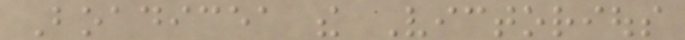Boadicea the Victorious
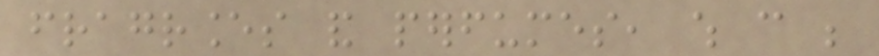fragrances and perfumes, which can be
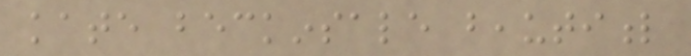kate beckinsale beautiful
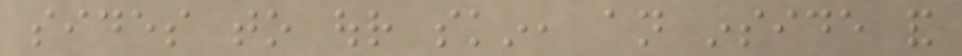sides to our skin, an inside and
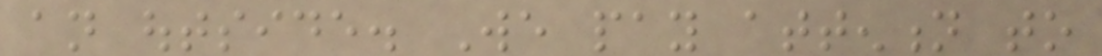an outside. We pay attention to
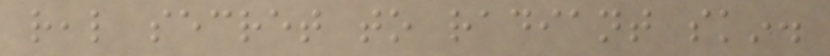real secret to radiant skin.
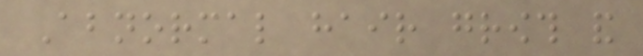Abnormal hair growth and
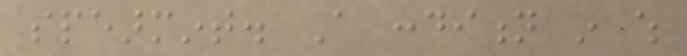spearmint. A condition in which
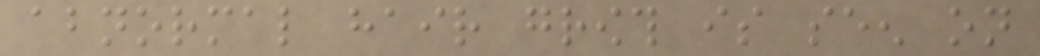abnormal hair growth is seen on
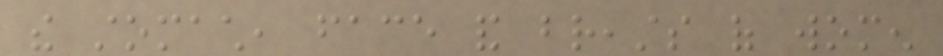the stomach, face and breasts of women
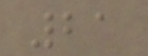21
